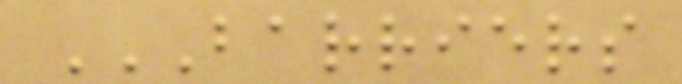BARRIERS
